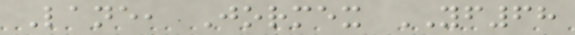Lane, Jormex YF68
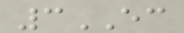3EC
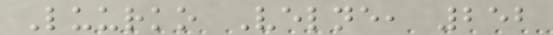Luurko Velne, 252
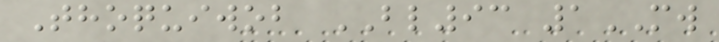Thoquiwob BL93 1MW
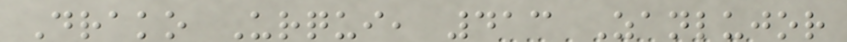Drako Urqui, 413 Zanlujor
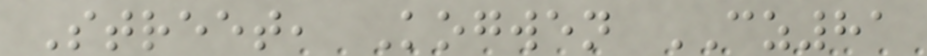Street, Kogwen CZ81
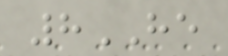8HE
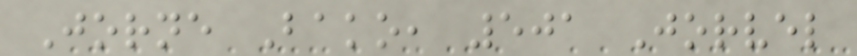Jorne Bako, 501 Jorvel
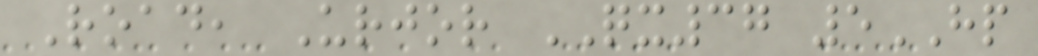Road, Urjor QX37 5HP
